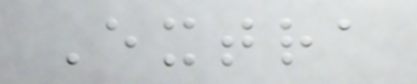Extra
